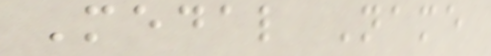Medal Name
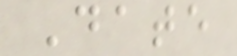Date
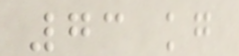73 kg
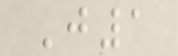J1
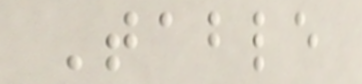Table
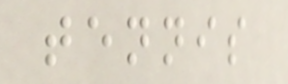tennis
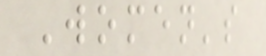Women's
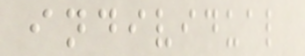individual
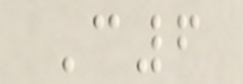C6
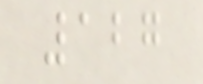127
